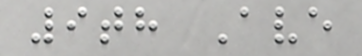9th Ave
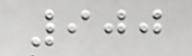900
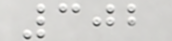302
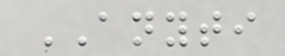ANYTI
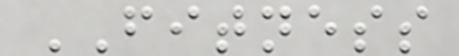FITNESS
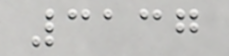3137
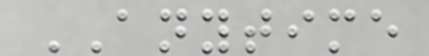ANYTIME
